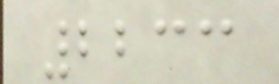2233
